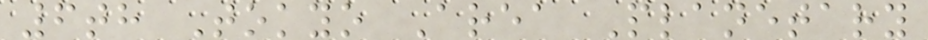6th Tokyo Area Planetary
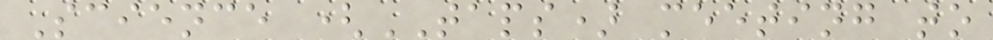Science (TAPS) meeting to
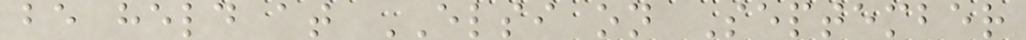be held at ELSI on September
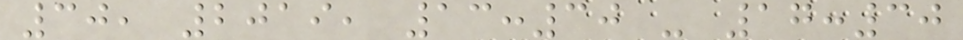30, 2019, 13:30 - 17:30
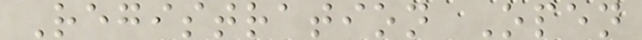Registration Open
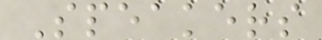Speakers
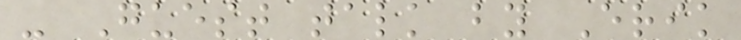- Guest talk by Erik
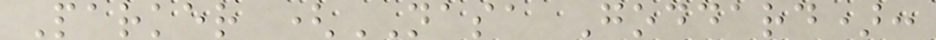Parker (NASA Goddard):
